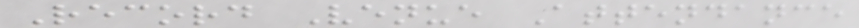Record Venue Attendance
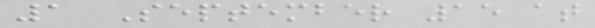1 September 15 at
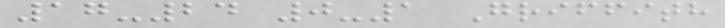17-24 0-1 Griffith
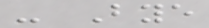- Bye
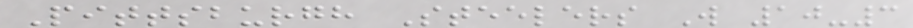Pittsburgh Steelers W 10-3
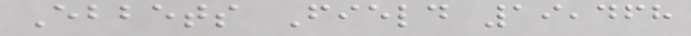Ebbets Field 19,468
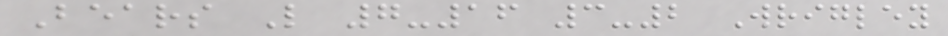Bears L 7-16 3-2 Wrigley
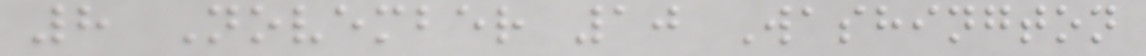8 November 10 Washington
